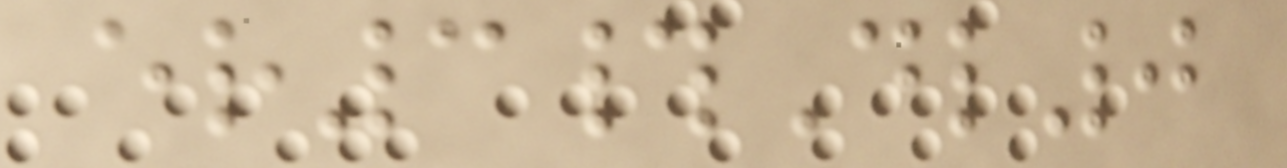er3#Dl0
